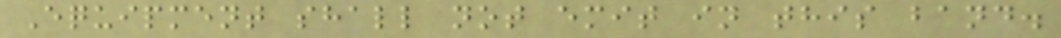Equipment shall not emit in this band.
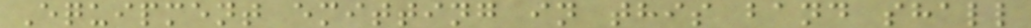Equipment emitting in this band shall
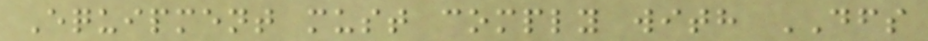Equipment must comply with DFS
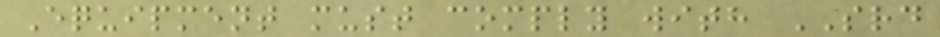Equipment must comply with SRD
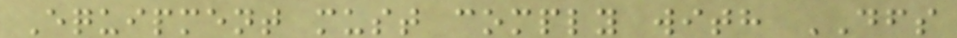Equipment must comply with DFS
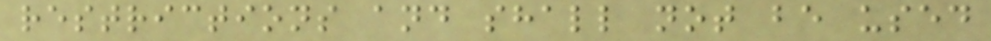restrictions and shall not be used
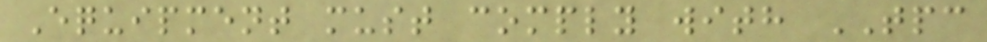Equipment must comply with TPC
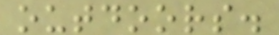outdoors.
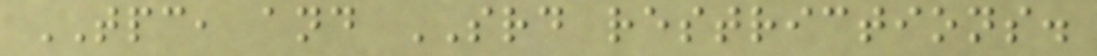TPC, and SRD restrictions.
